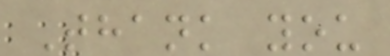Thank you
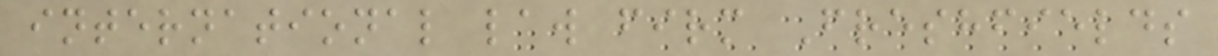international law firm Freshfields
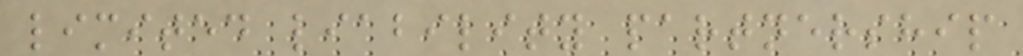limited liability partnership
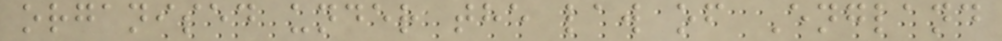organised under the law of England
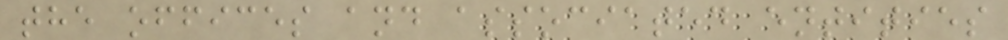the offices and associated entities
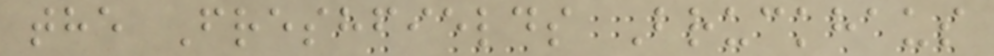the Freshfields Bruckhaus
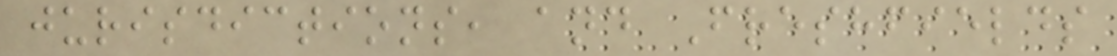jurisdictions, and Freshfields
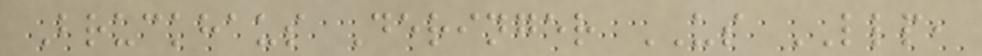Bruckhaus Deringer US LLP,
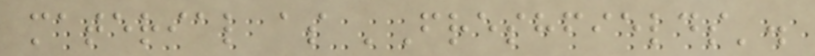material as 'Freshfields'.
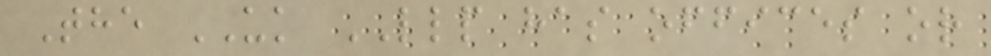The UK LLP has offices or
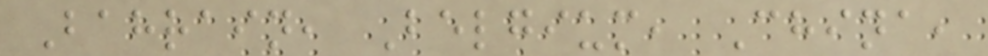Bahrain, Belgium, China,
